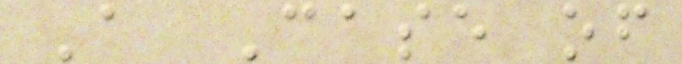A Case of
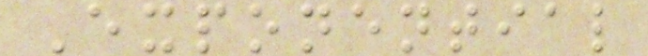Exponential
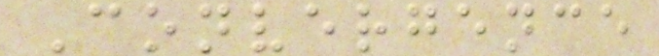Convergence
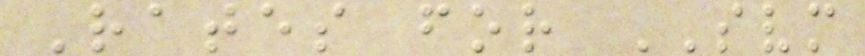Rates for SVM
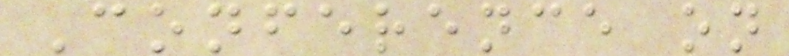Conference on
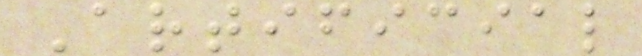Artificial
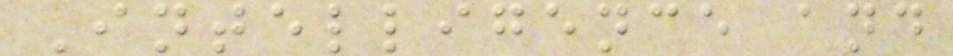Intelligence and
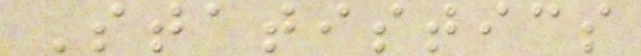Statistics
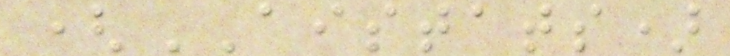(AISTATS)
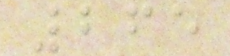265
